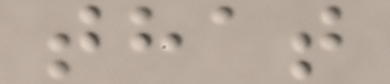that
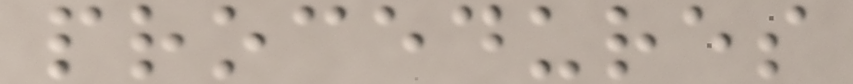procedures
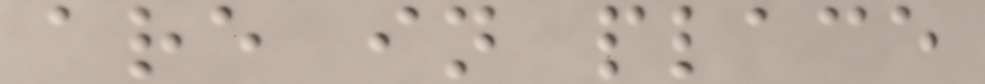are in place
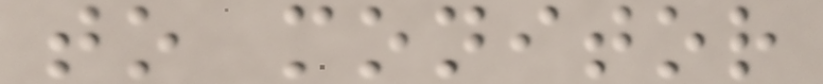to monitor
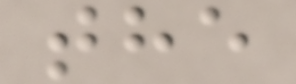the
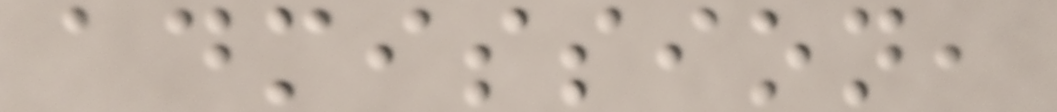admission,
